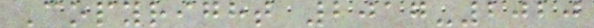Copyright 2017-2020
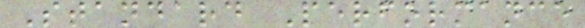Standard Performance
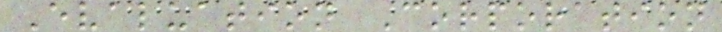Evaluation Corporation
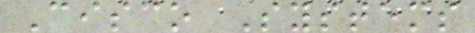Cisco Systems
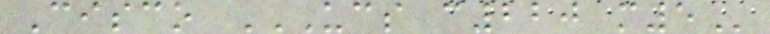Cisco UCS C220 M5
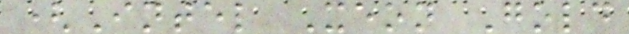(Intel Xeon Gold
